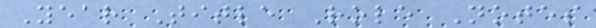Year Title Role Notes
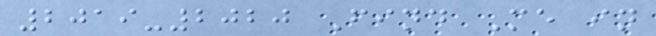2019-2020 Find Me in
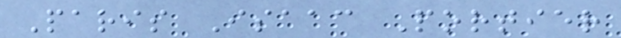Paris Isaac Portier
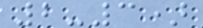2-3)
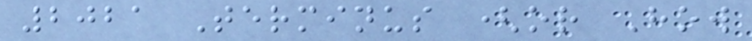2021 Terminus (or How
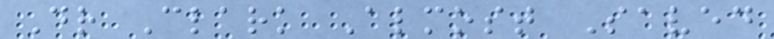Dr Clark Almost Saved
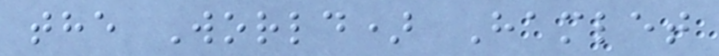the World) Hamlet
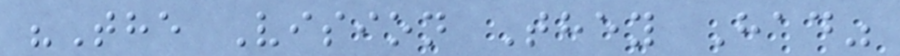"The Vision They Had"
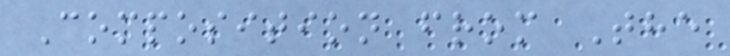Composition from The
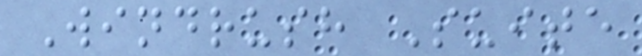Windrush Suite
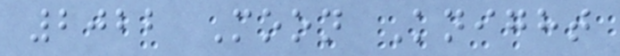2022 Moon Knight
